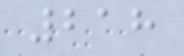218
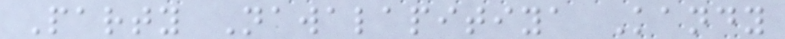Party Nawalapitiya Kandy
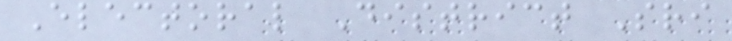Electoral District Sri
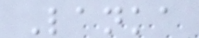Lanka
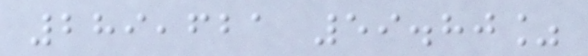289,621 59.80%
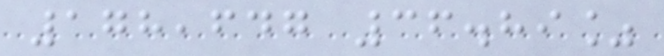178,647 36.89%
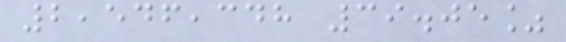2,546,348 39.05%
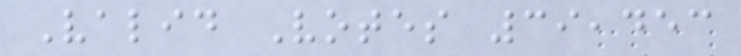Valid Votes 39,453
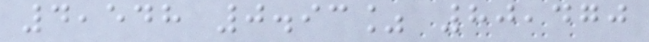4,548 0.93% 80,470
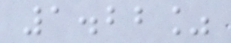1.22%
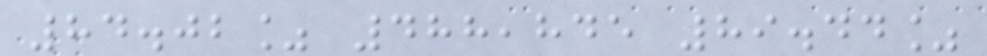84.02% 488,845 89.44%
